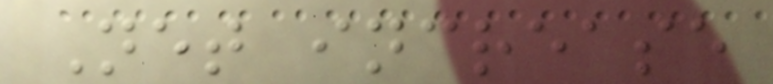Net increase
